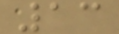13
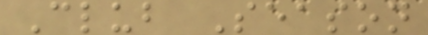Club Season
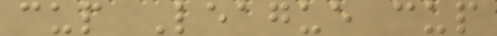cup League cup
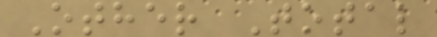Other Total
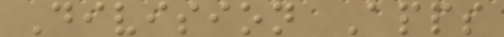Division Apps
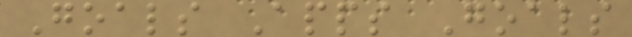Goals Apps Goals
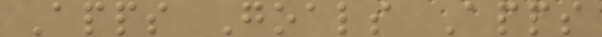Apps Goals Apps
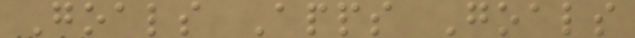Goals Apps Goals
